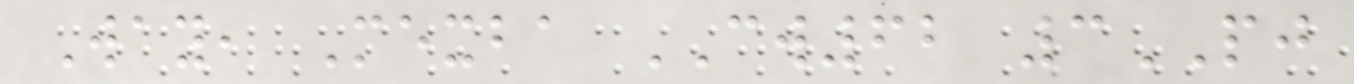Way, Mexba CW62 3PJ
